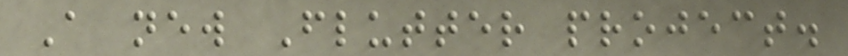A new Flutter project.
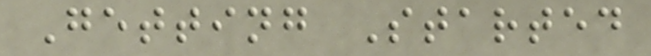Getting Started
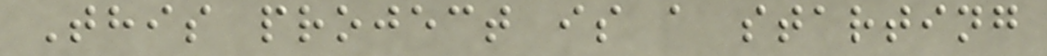This project is a starting
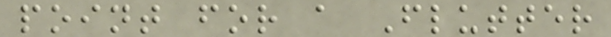point for a Flutter
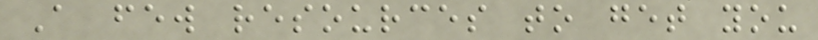A few resources to get you
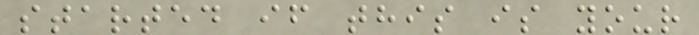started if this is your
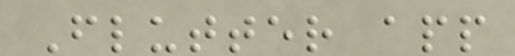Flutter app
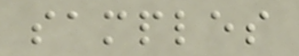samples
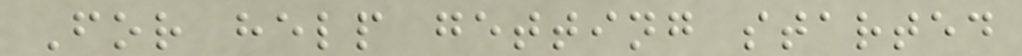For help getting started
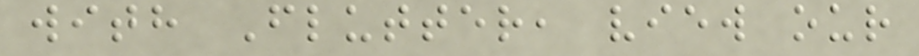with Flutter, view our
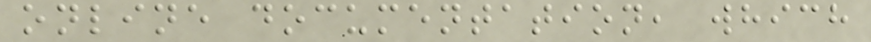online documentation, which
